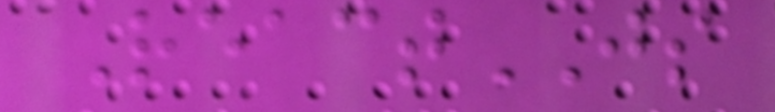ReactJS
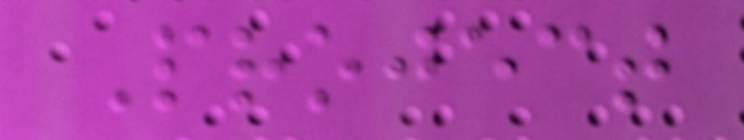Project
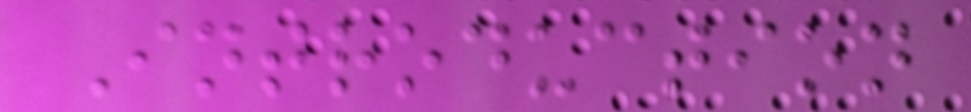Introduction
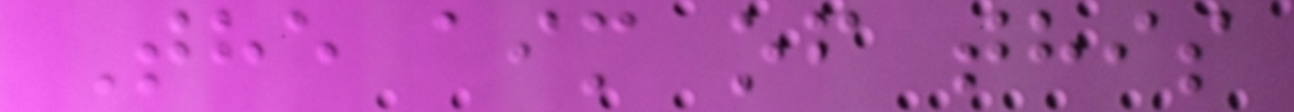The aim of this
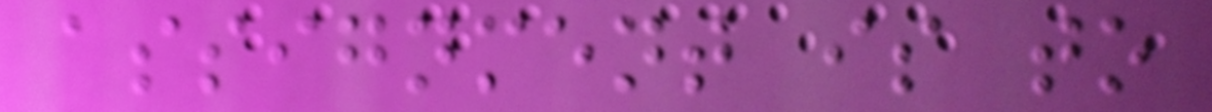assignment is to
